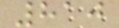810
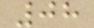08
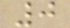0
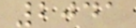2041
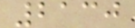2130
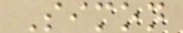Simon
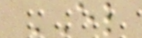EL
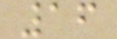16
